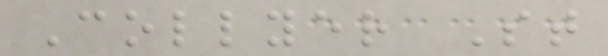Collyer St
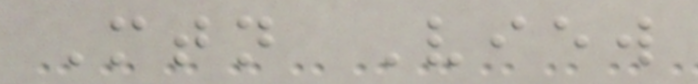Mtn View
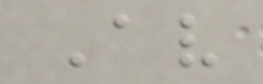Av
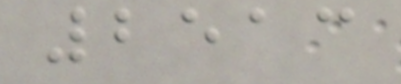2513
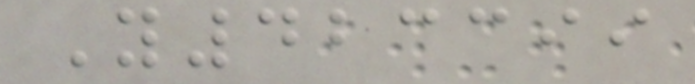Y423399
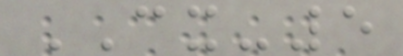CX-5
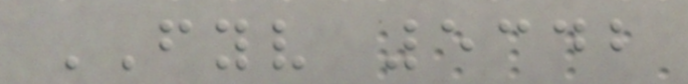FYV 5342
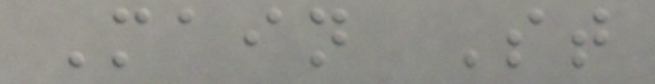Main St
